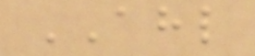AHL
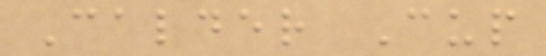Calder Cup
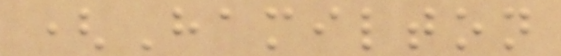(Hamilton
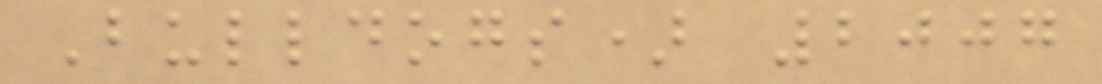Bulldogs) 2007
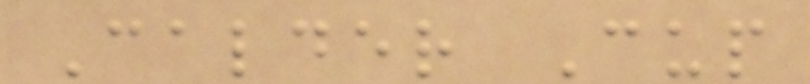Calder Cup
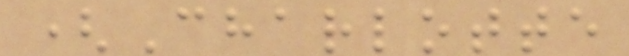(Charlotte
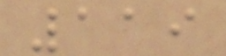119
